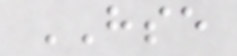HSE
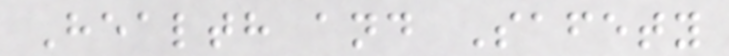Health and Safety
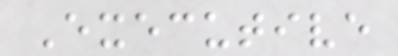Executive
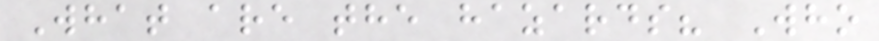What are the hazards? Who
